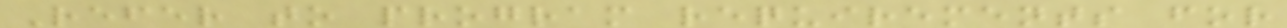Refer to program requirements for
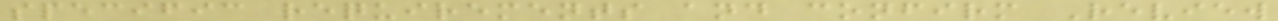specific requirements and confirm Review
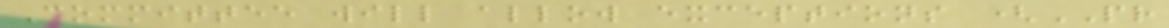Committee will allow exceptions (PR
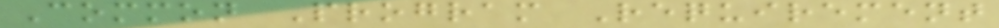Common Program Requirement
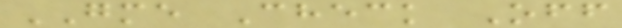GME Check Off
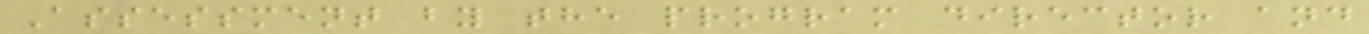Assessment by the program director and
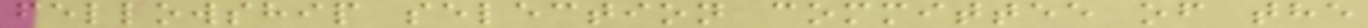fellowship selection committee of the
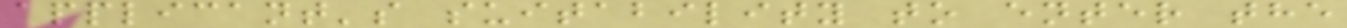applicant's suitability to enter the
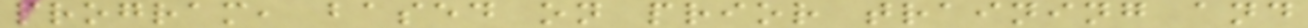program, based on prior training and
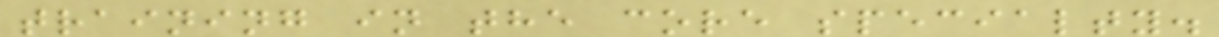training in the core specialty.
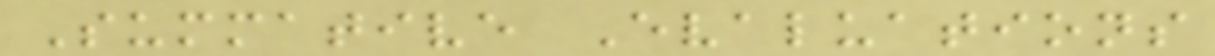Summative Evaluations
